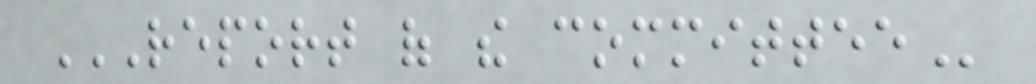REPORT OF THE COMMITTEE
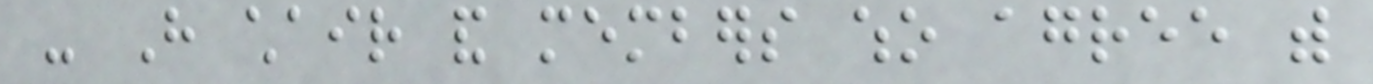- Have chair and members who agree with
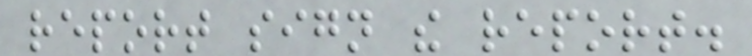report sign the report.
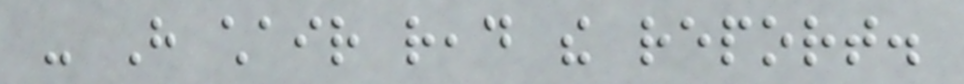- Have chair read the report.
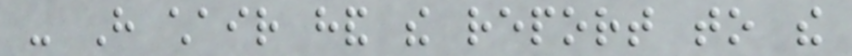- Have chair hand the report to the
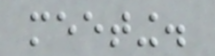meeting.
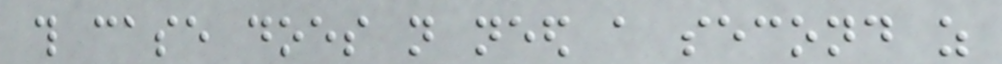this case does not need a second as
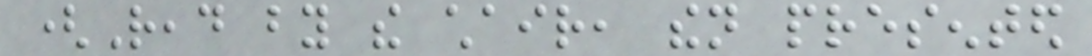(Read by the chair, then presented
